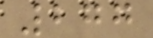277
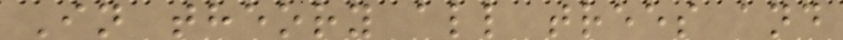In theory all trees and
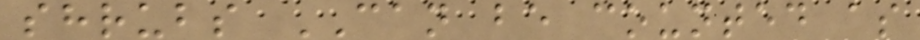shrubs CAN be counted as
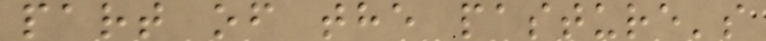part of the pasture's
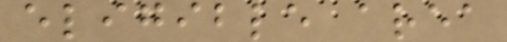eligible area
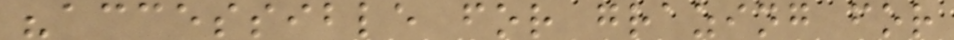"accessible for grazing for
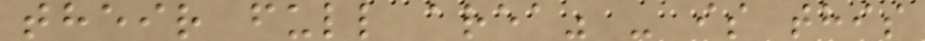their full area" - is this
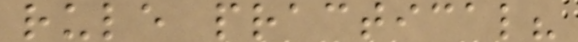rule practical?
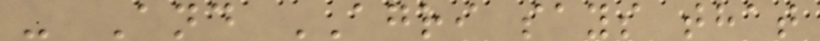- And AGRI says that
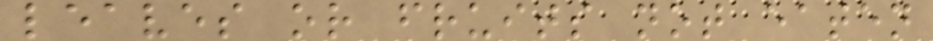leaves or fruits not eaten
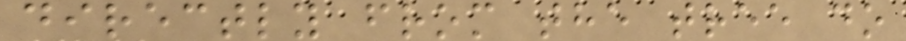directly from the tree do
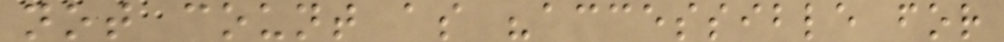not count as "accessible for
